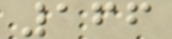166
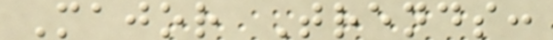Major Trends:
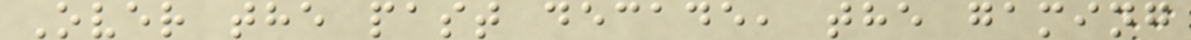Over the past decade, the gaming
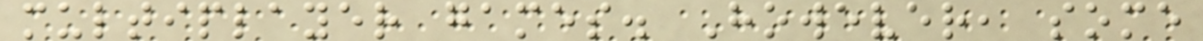multiplayer games. However, some
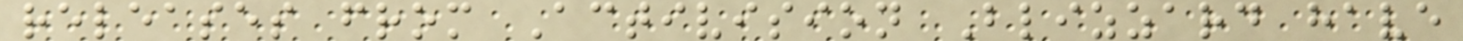releases from Activision Blizzard have
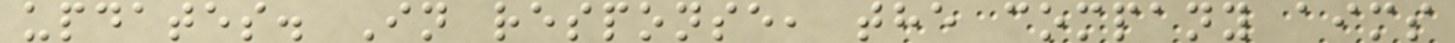updates. In response, the company aims
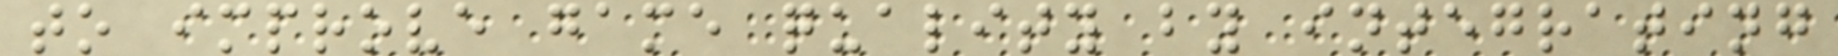to improve game quality by integrating
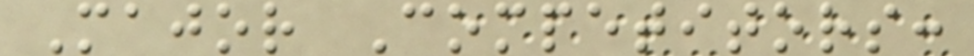Major Competitors:
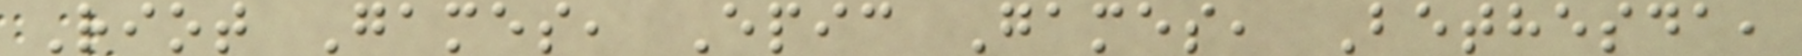Riot Games, Epic Games, Bethesda,
